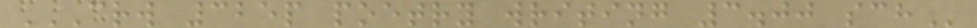CRW 325P POETRY WRITING 3.00 SCH
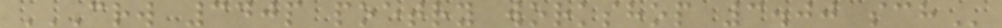CRW 340P POETRY WORKSHOP 3.00 SCH
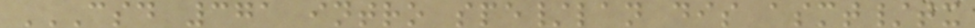CSD 371 INTRO SPE/LAN DIS ASMT/TX
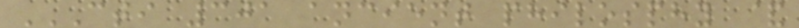CTI 301 ANCIENT PHILOSPHY &
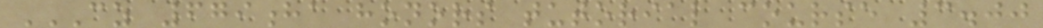CZ 679HA HONORS TUTORIAL COURSE 3.00
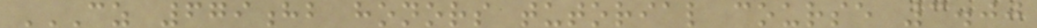CZ 679HB HONORS TUTORIAL COURSE 3.00
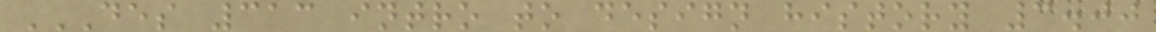DES 313 INTRO TO DESIGN HISTORY 3.00
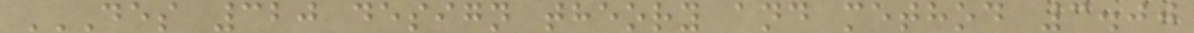DES 320 DESIGN THEORY AND METHOD 3.00
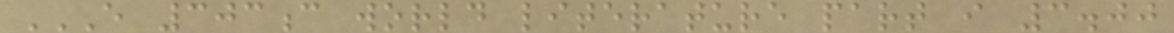E 303C WORLD LITERATURE PART I 3.00
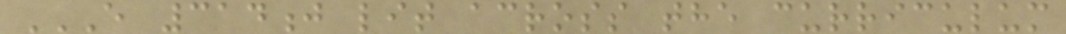E 314J LIT ACROSS THE CURRICULUM
